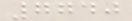7740
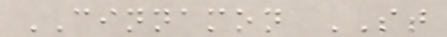CINNAMON ST
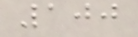100
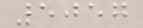5057
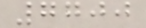7700
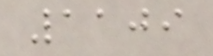1109
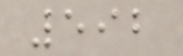592
